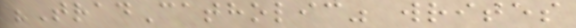"TradCatholic" writes
